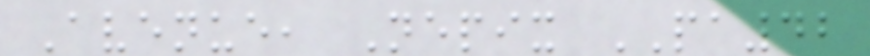Avenue, Nepix PA42
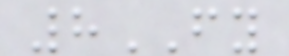8FY
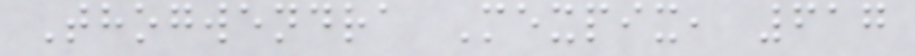Thogwendra Mexpix, 617
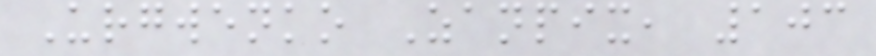Urgwenko Zanpix, 103
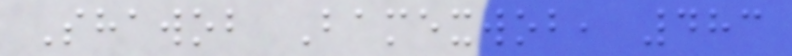Shawob Bamexwob, 483
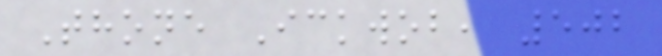Thone Ickwob, 502
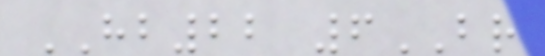HB22 6BR
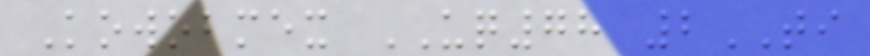Kowobmex UQ78 2TI
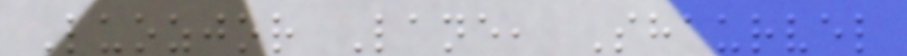Luozjor Lane, Shaurvel
